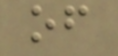of
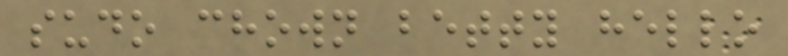sudo chown betty hello
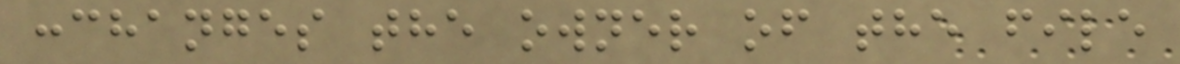:changes the owner of the file
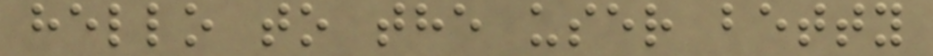hello to the user betty
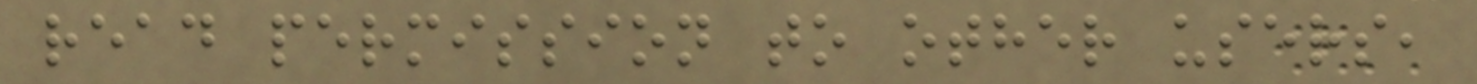read permission to other users,
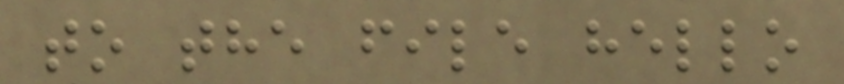to the file hello
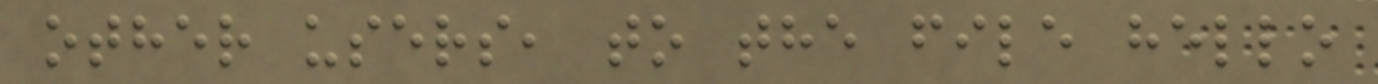other users, to the file hello
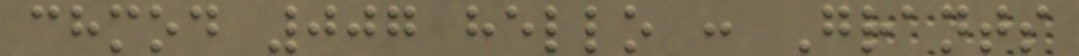chmod 007 hello : Grants
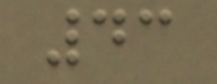43
